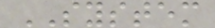SYSTEM
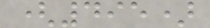(495)
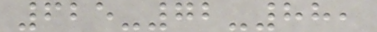625-72-88,
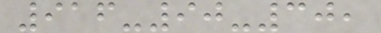916-90-30,
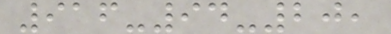916-94-20,
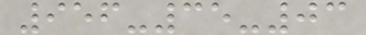956-35-03
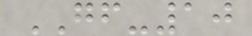GF-10
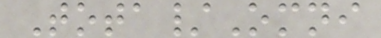Tota/Omni
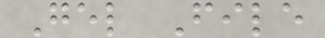Gel File
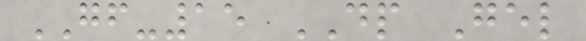GF-15 DP Gel
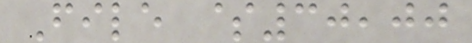File $30,00
